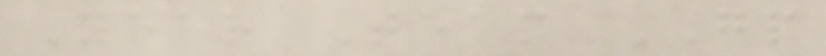Year Team GP
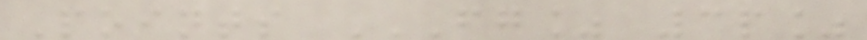Points FG% 3P%
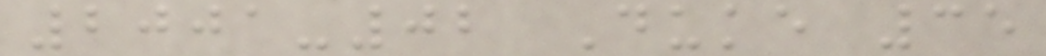2001-02 Duke 35
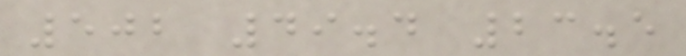502 49.4 23.5
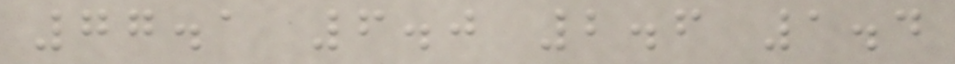77.1 6.0 2.6 1.4
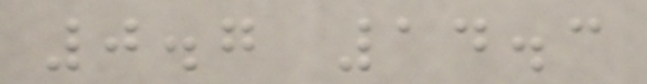0.7 14.3
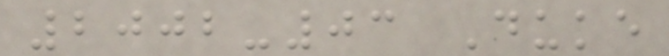2002-03 Duke
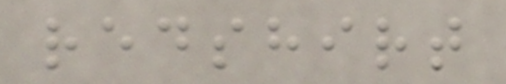redshirt
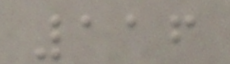116
